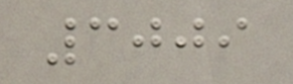3009
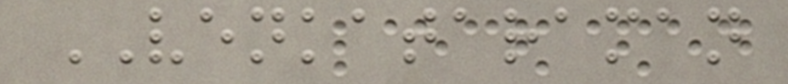VENKATARAMAN
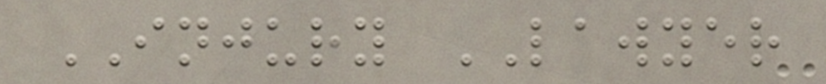INJURY LAWYER
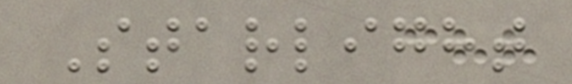Starlight
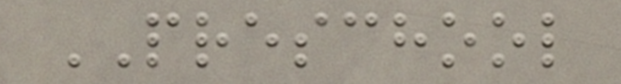PRESCHOOL
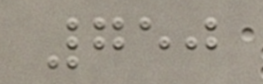750
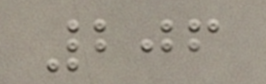206
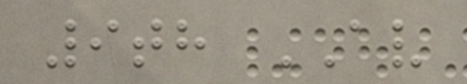9th AV
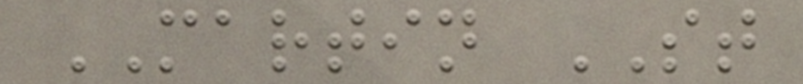MARTIN ST
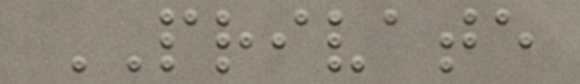PRIVATE
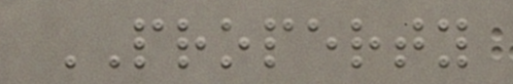PROPERTY
